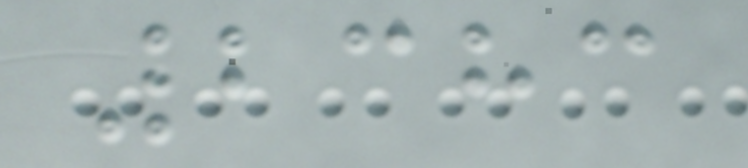2383
